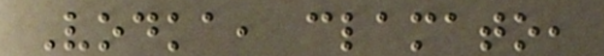Vodka, clamato,
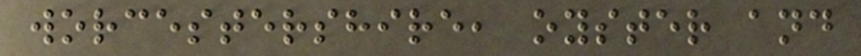worcestershire, oyster and
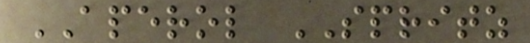APEROL SPRITZ
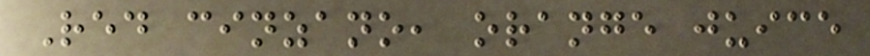Red cinzano, orange juice
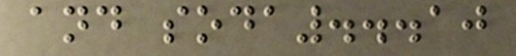and soda...10
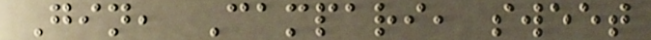Gin, Campari, sweet
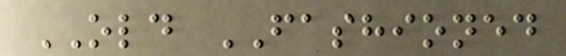OLD FASHIONED
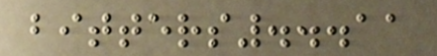bitters...11
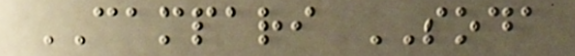CAMPARI SODA
